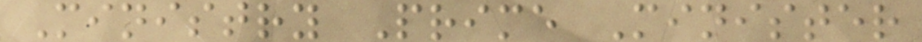Ministry Prime Minister
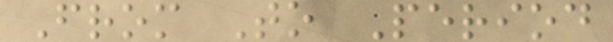From To Period
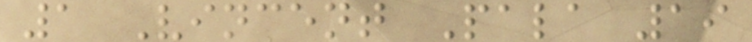1 Vincent Pala 19
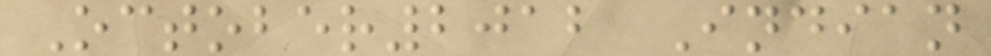October2012 Indian
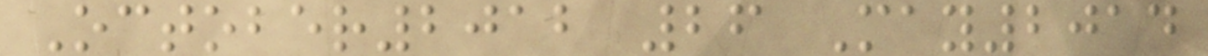October2012 26 May2014
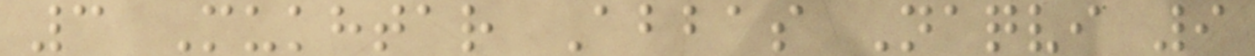3 Mukhtar Abbas Naqvi 9
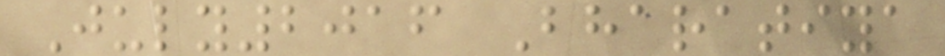July2016 Bharatiya
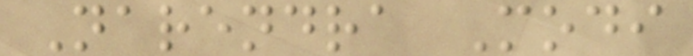Narendra Modi
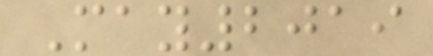May2019
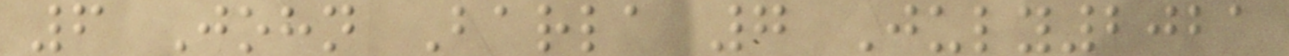6 John Barla 7 July2021
